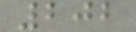202
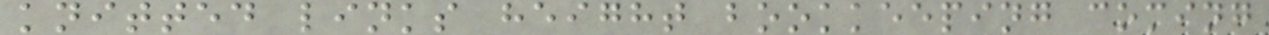knitted links height bookkeeping coming
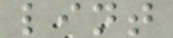lint
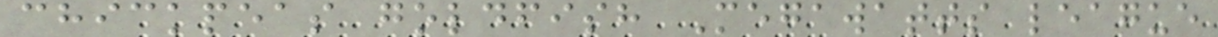chickpeas goldfish Megawatts league
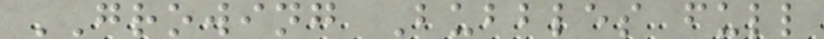GROWING Bubbles full
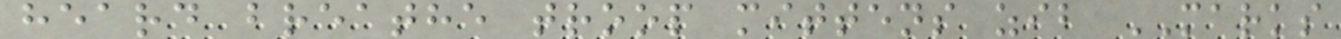heard breathe troop mittens zib MARKS
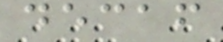decaf
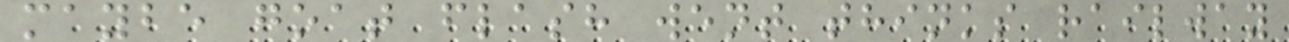maybe goat flash went thinks railway
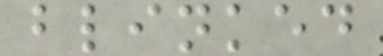blinked
